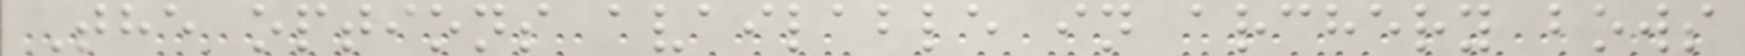The options available in archery bows
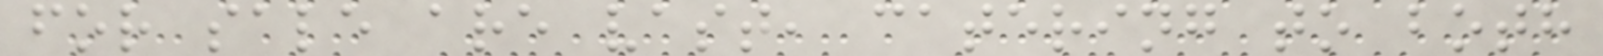for sale are vast, catering to both
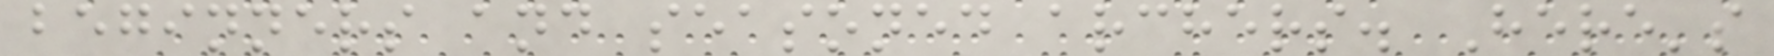beginners and seasoned archers. Here's
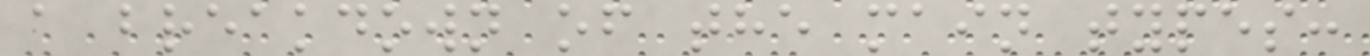a breakdown of the main types:
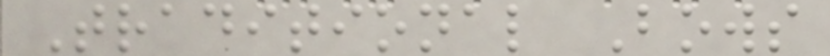Traditional Bows
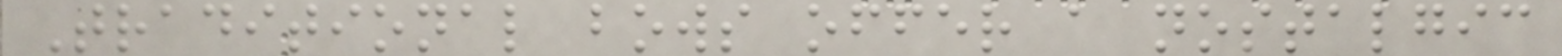Traditional bows offer a nostalgic
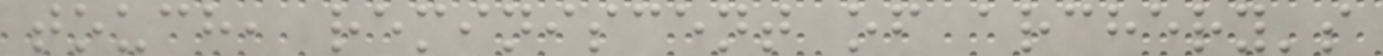touch, reminiscent of archery's
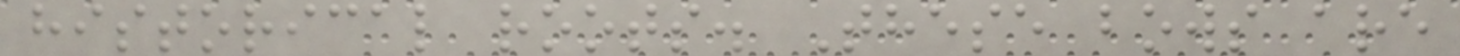historical roots. These bows are
